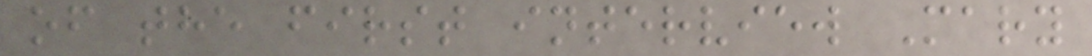of the first interview Mary
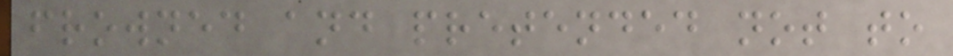frowned and pretended not to
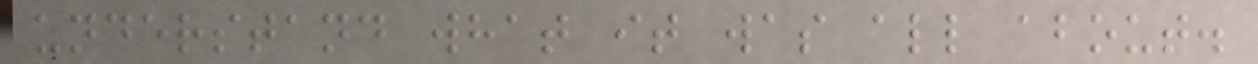understand what it was all about.
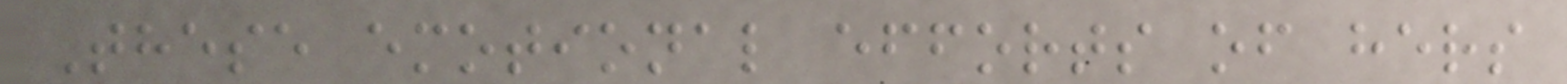These emotional efforts of hers
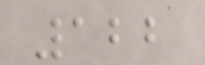122
